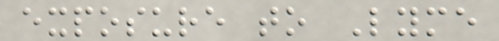exposure to Lyme
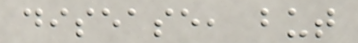disease, but
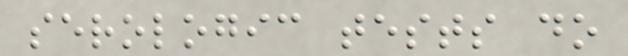serologic tests do
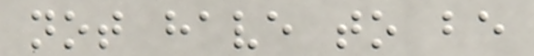not have to be
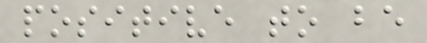positive to be
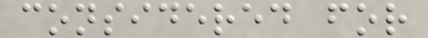considered for
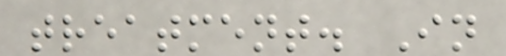treatment. In
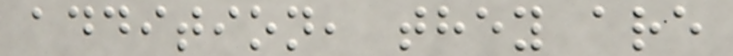addition, they are
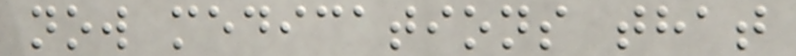now medications that
